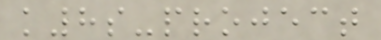k8s-project
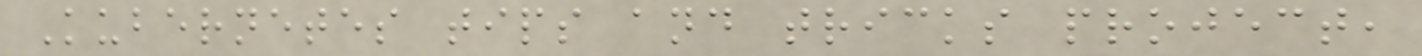Kubernetes tips and tricks project,
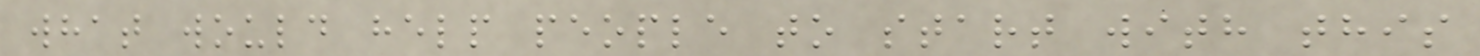what would help people to start with this
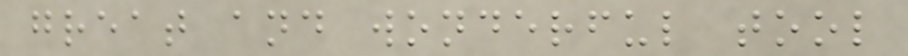great and wonderful tool
